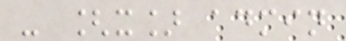- [x] admin
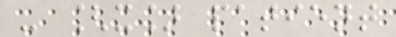- [x] patient
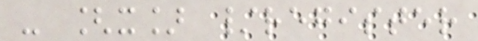- [x] /register
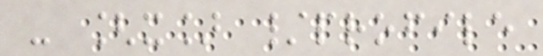- [x] /profile
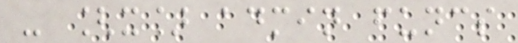- [x] admin funcs
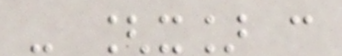- [x] c
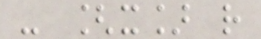- [x] r
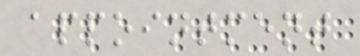appointment
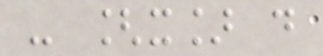- [x] d
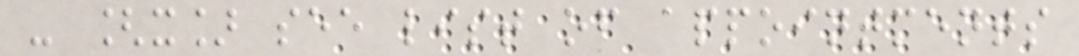- [x] see list of appointments
